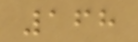168
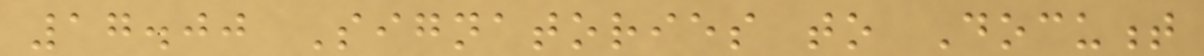17.00 Signatories to Document
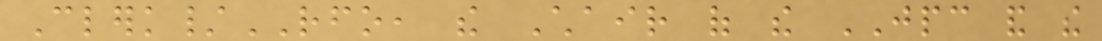Clerk/RFO, the Chair of the JPC and the
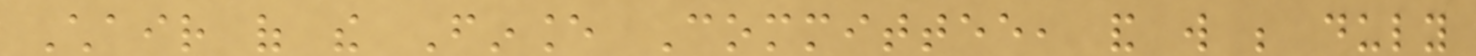Chair of the Finance Committee, and will be duly
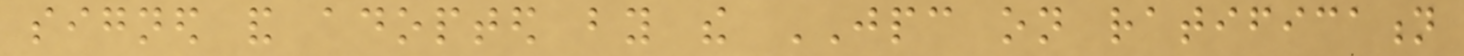signed and adopted by the JPC on ratification
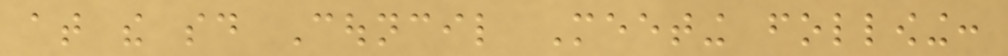at the said Council Meeting following:
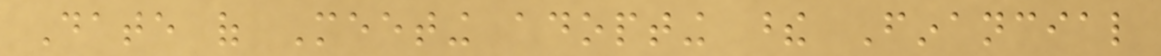Date of Meeting adopting these Financial
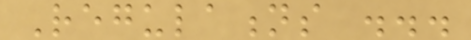Regulations ...
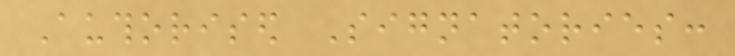Authorised Signatories:
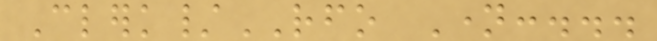Clerk/RFO Name:...
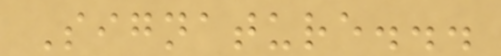Signature...
